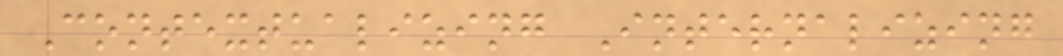Contextualizing Internalizing
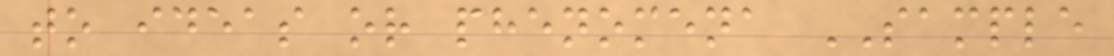to ideas or phenomena SAMPLE
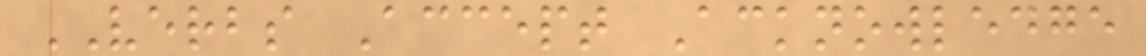VERBS Accept Acknowledge
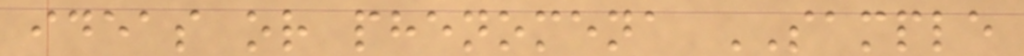ideas or phenomena SAMPLE
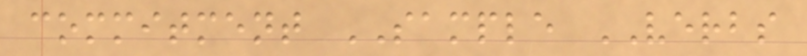commitment SAMPLE VERBS
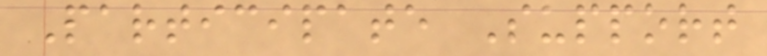Participate Support
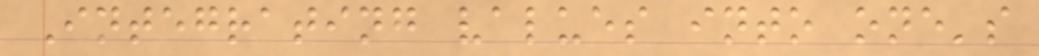Integrating values into one's
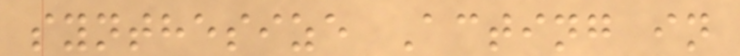synthesize Acting in
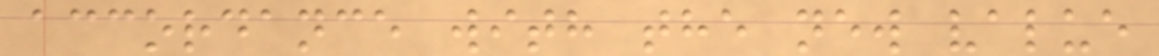accordance with the new value
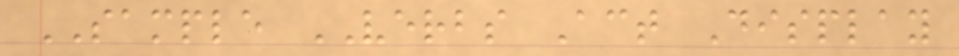SAMPLE VERBS Act Display
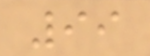99
